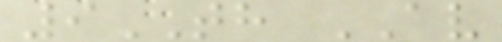9TH AV
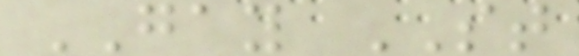GAY ST
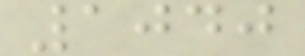1040
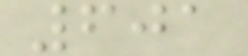601
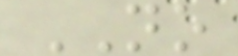NO
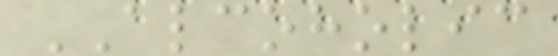ALCOHOLIC
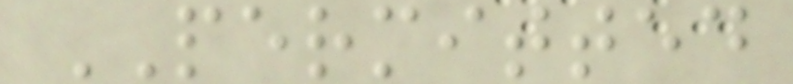PERMITTED
